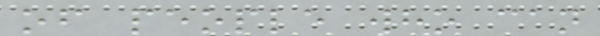of people who can
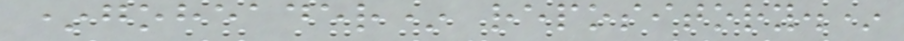*goheader* repository.*
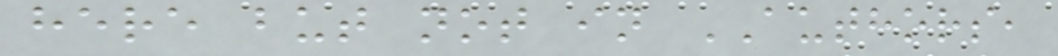here but not in AUTHORS,
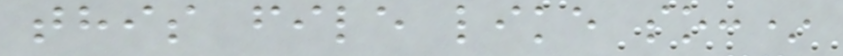this file like so:*
